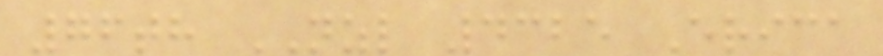76th NZL 4325 Erica
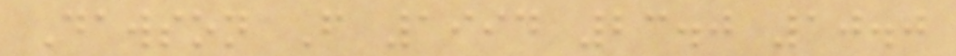Dawson F 1994 23.0 10.0
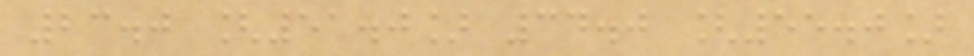23.0 [51.0] 34.0 [55.0]
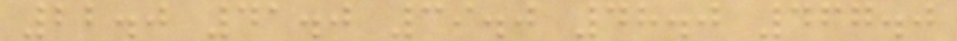22.0 41.0 39.0 48.0 467.0
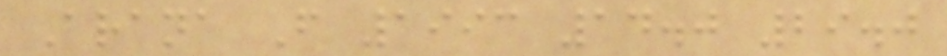Arana F 1993 14.0 29.0
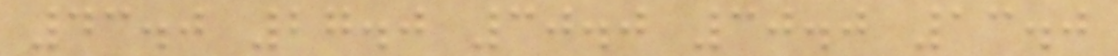43.0 27.0 30.0 30.0 13.0
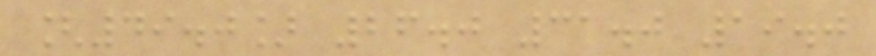[49.0] 26.0 31.0 19.0
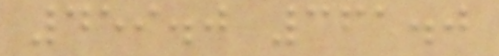459.0 361.0
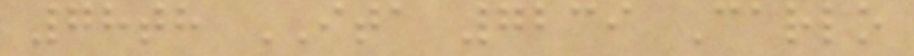78th ITA 7239 Carlo
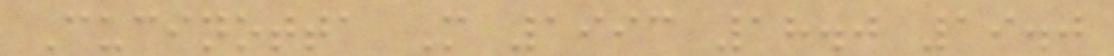Cucinotta M 1993 18.0 19.0
